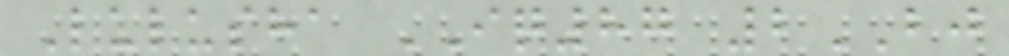Lulusha IQ87 2BJ
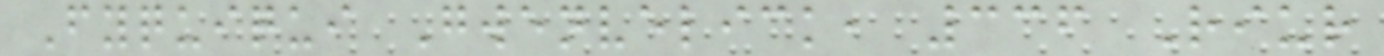Fyquiqui Gwenvelick, 336 Riur
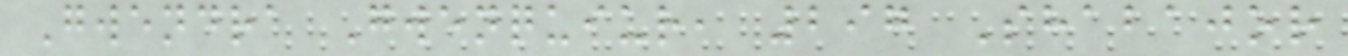Gwendra Gwenquiur, 297 Shabajor
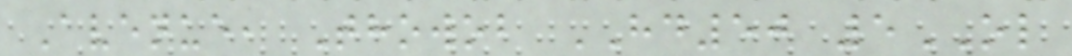Avenue, Thowob HD50 5OL
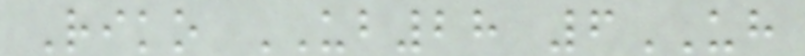Riko UB28 6UH
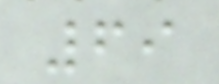69
